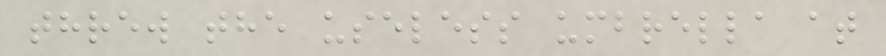threw the useless umbrella at
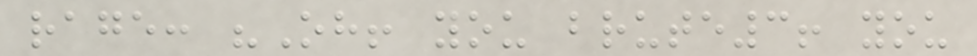rage: "Oh! you brute3! you
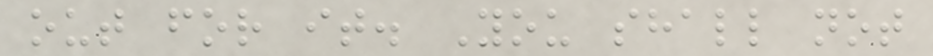out for it. You shall not
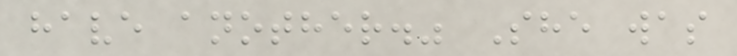have another." She was
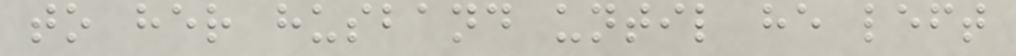to her husband until he left
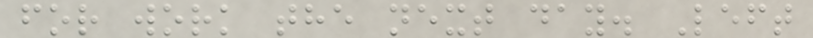for work the next day. Left
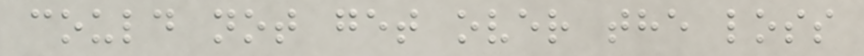could not get over the loss
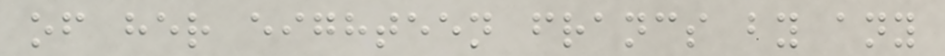of her eighteen francs by any
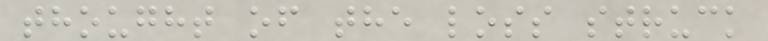thought of the loss struck
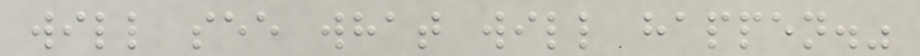will see what will happen."
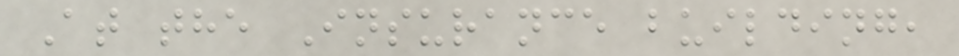At the Insurance building,
